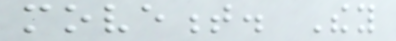movement. They
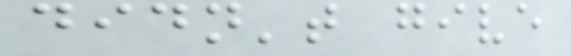didn't give
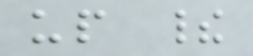up their
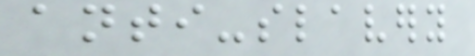anti-slavery
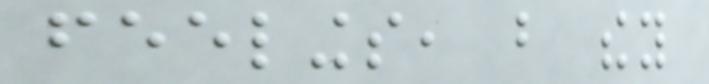feelings, but they
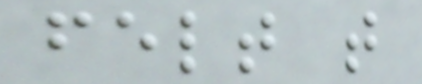felt that
